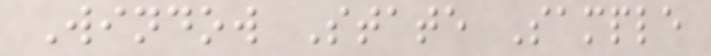Window State Sample
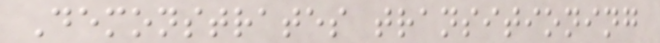Demonstrates transitioning
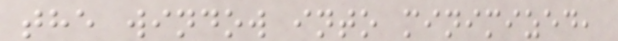the window into minimized,
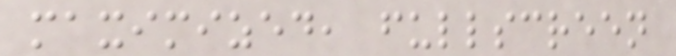maximized, fullscreen
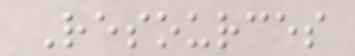Resources
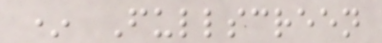* Fullscreen
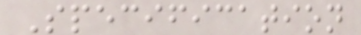Specification
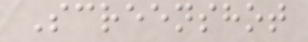Screenshot
